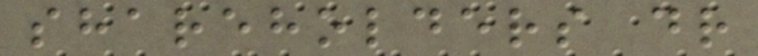shareholders dr
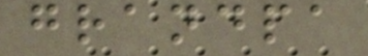grandpa
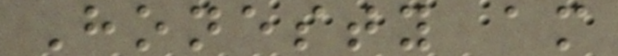Honesty am
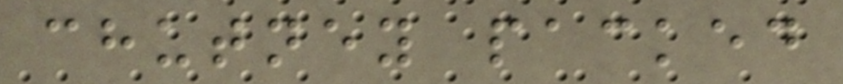chutney packed
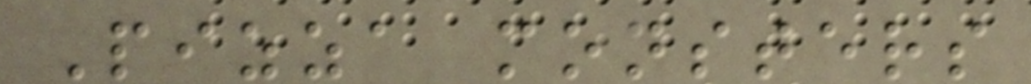Pizza monsters
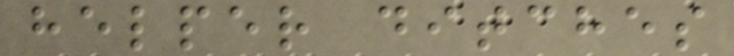helper ditches
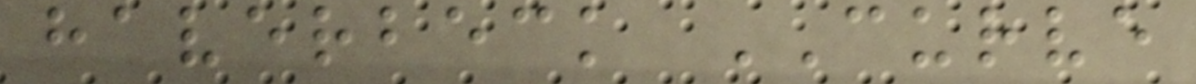haverbeck CURVE
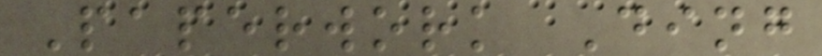Paperwork Ding
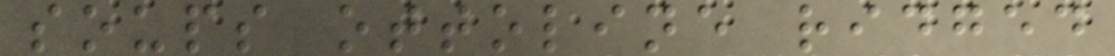soups ottoline ridged
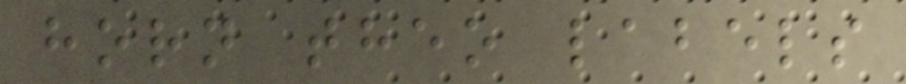horn theo labels
